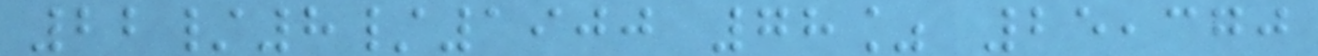22/8/1900 78% 25,370
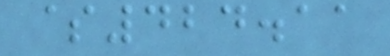$424.11
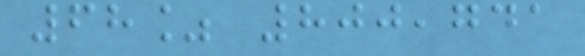68% 800,741
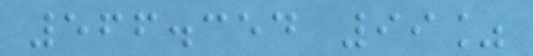566.354 99%
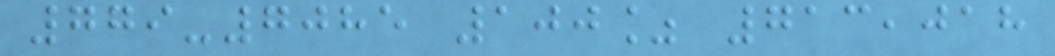779-7085 100% 713,018
